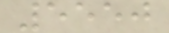5550
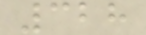328
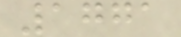1771
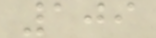109
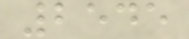2545
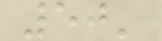50'
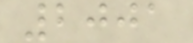2001
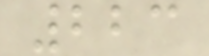223
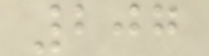207
